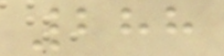288
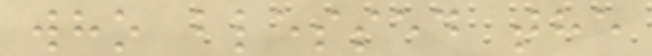who blessed the
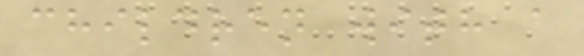children with a
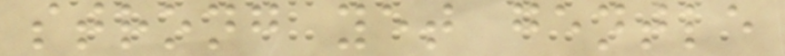strong yet gentle
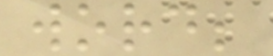word;
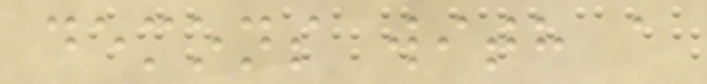demons with a
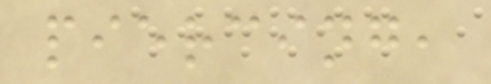piercing,
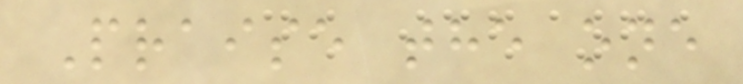Praise the one
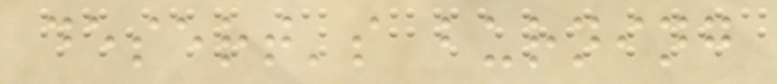desert's burning
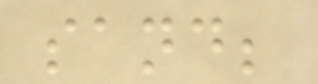sand;
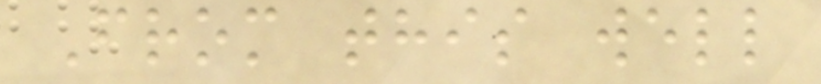From this well
